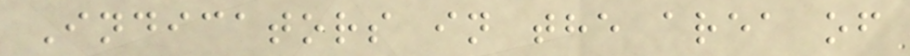Indicators in the area of
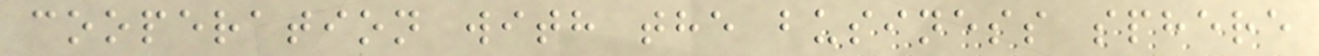cooperation with the business sphere
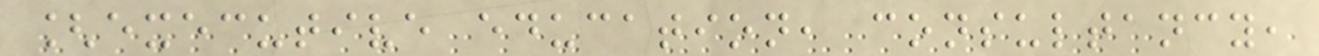[executive education, consultancy,
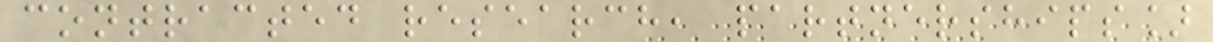contracted research, partnerships]
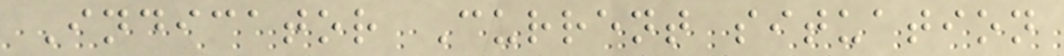Indicator Current situation
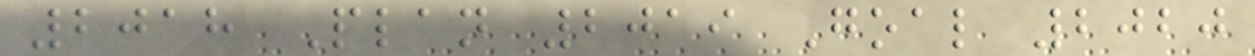2018 Plan 2019 Goal 2020
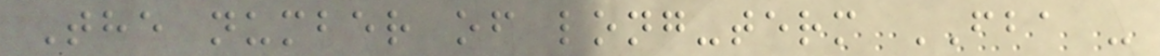The number of long-term FBA -
